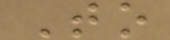To
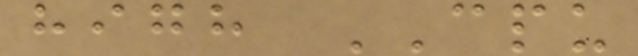high CPU
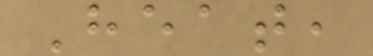Heat,
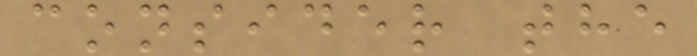consider the
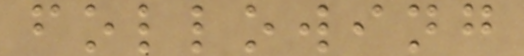following
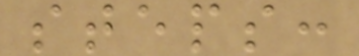steps:
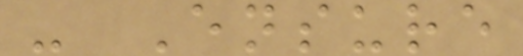- Ensure
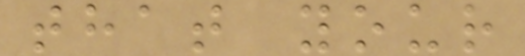that your
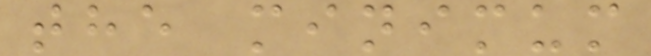the minimum
